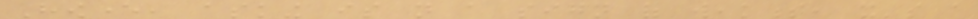However, asking is not a sign of weakness, it's a
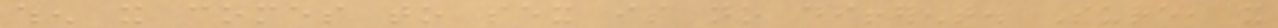when it comes to sex is no different. Sure, it
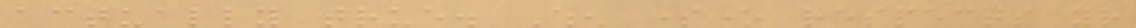actually true. When someone respects your
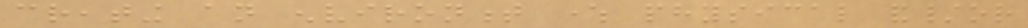creating an environment where physical and/or
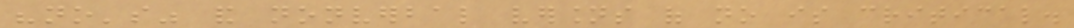"no's" and nonverbal versions of no is critical.
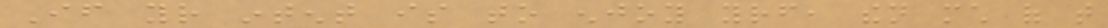If your intent is to enjoy yourself, then much of that
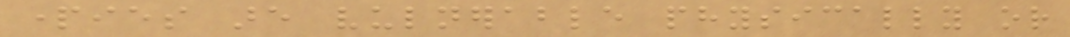parties are vulnerable physically or
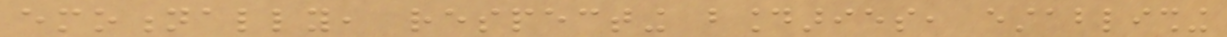emotionally, respecting boundaries, establishing
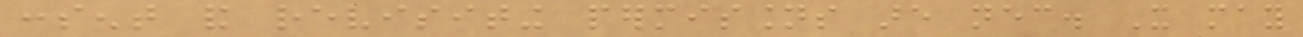consent and revisiting permissions are necessary. It may
